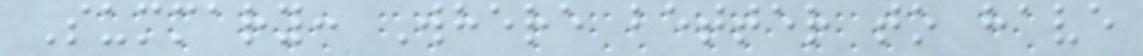Summary: Where better to have
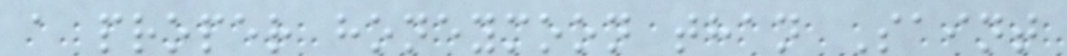a proper honeymoon than Saint
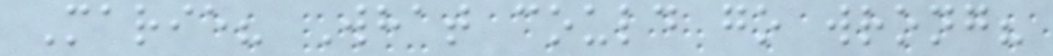Marie? What could go wrong?
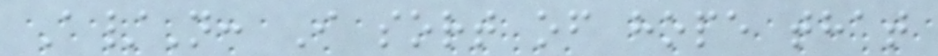A/N: I sort of hope that
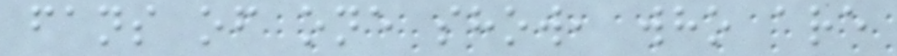fans of one show, who are
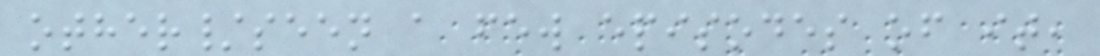other/seen a few episodes of it,
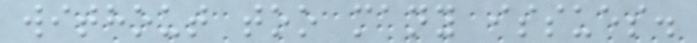without too many issues.
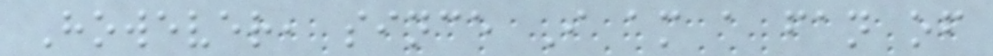However, since I am a fan of
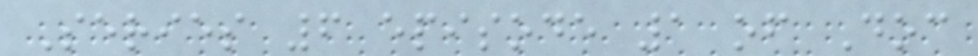Series 6 episode 1 of Doc
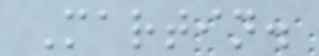Martin.
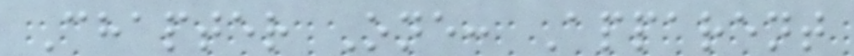Chapter One: Apparent
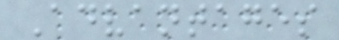Advantages
